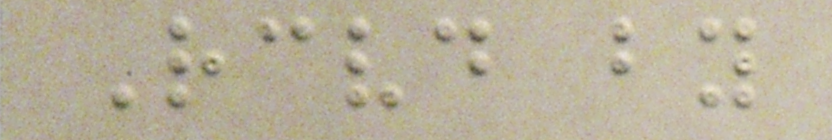Received by
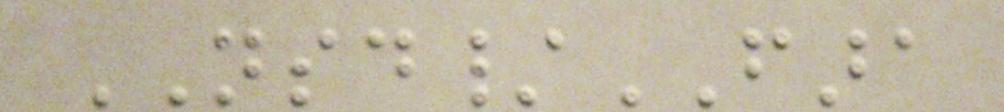NSD/FARA
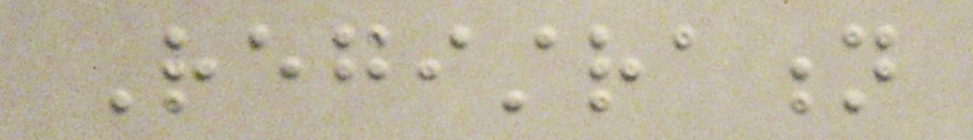Registration
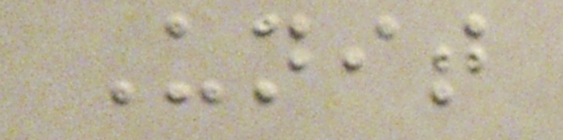Unit
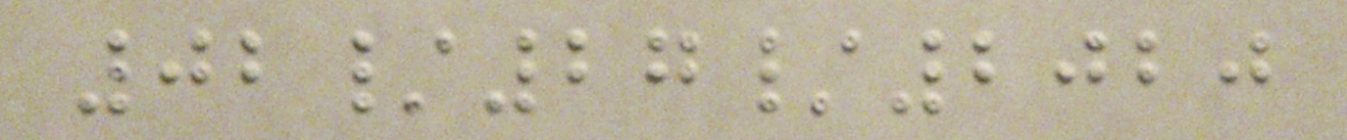02/27/2020
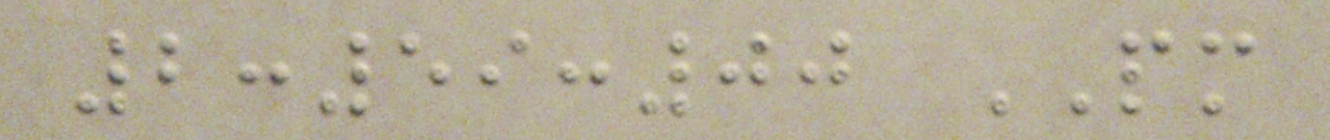2:59:00 PM
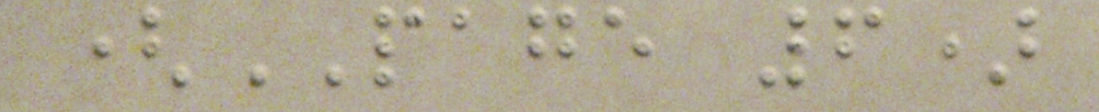(PAGE 6)
